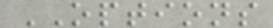OPTIONS
